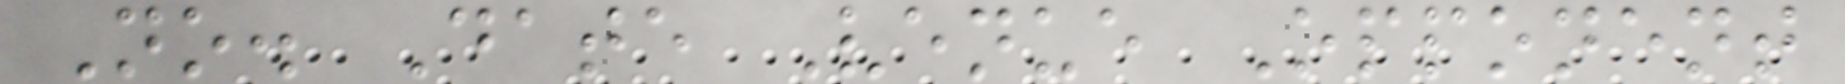No. Date Venue Opponent
